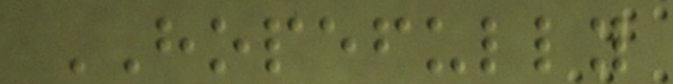HOPEFULLY
